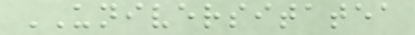UNIVERSITATEA
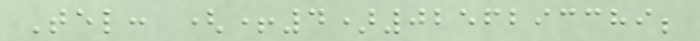Tel: (+4)0256293389;
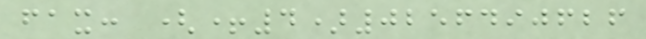fax: (+4)0256490626
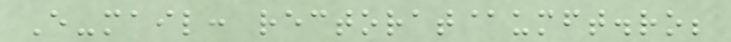E-mail: rectorat@umft.ro;
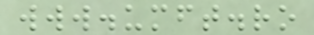www.umft.ro
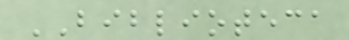BIBLIOTECA
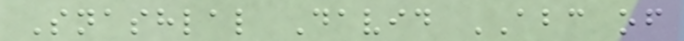Snashlal David ABC of
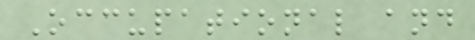Occupational and
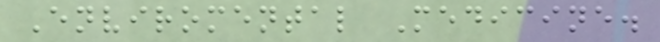Enviromental Medicine.
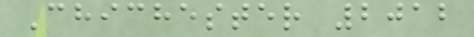Chichester 2012
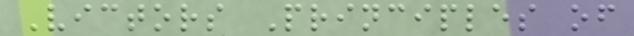Victors Principles of
